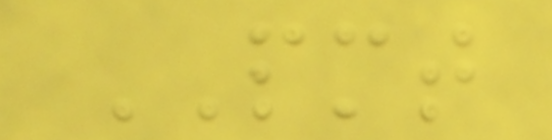PMT
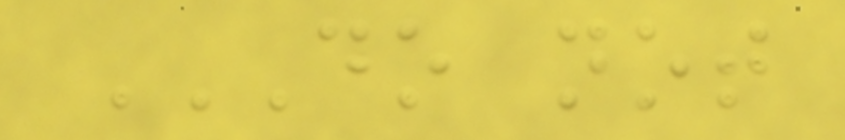DO NOT
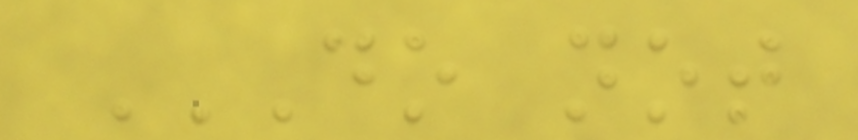DO NOT
